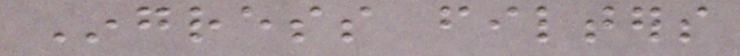Ingress filters
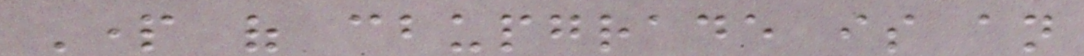Part of cbupgrade is an
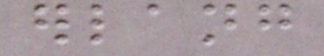erlang
